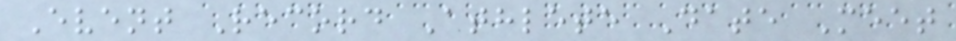Event Record Athlete Date Meet
